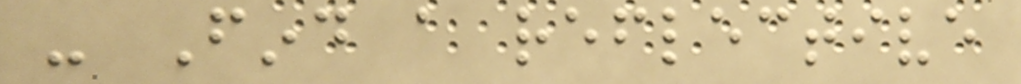- Find a reflective
